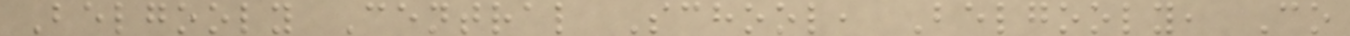Belgooly Central School, Belgooly, Co
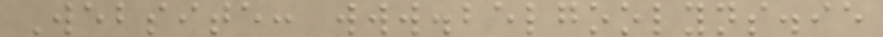Website: www.belgoolyns.ie
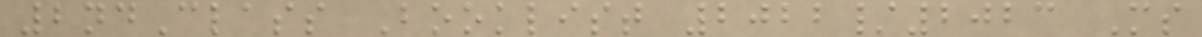2ndClass Booklist 2022/2023 Ms
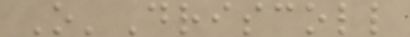O'Driscoll
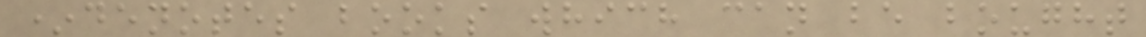*denotes books which can be bought
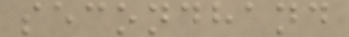secondhand
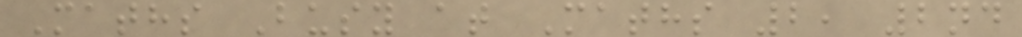Maths Busy at Maths 2, 2nd
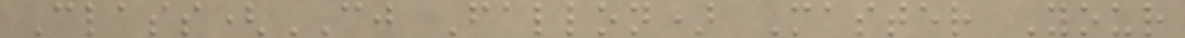Class(CJ Fallon) Master Your
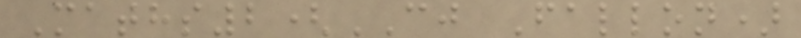Maths2(CJ Fallon)
